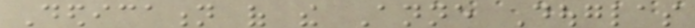Dedication of the Anne Douglas
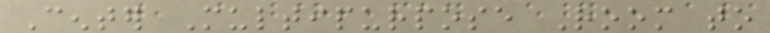Center Multipurpose Room to
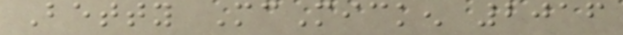Betty McMicken 2016
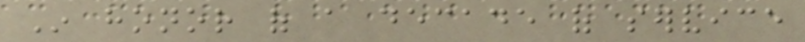In honor of a decade of service
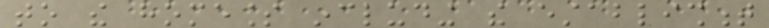to the homeless including the establishment
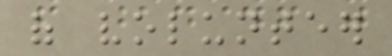of volunteer
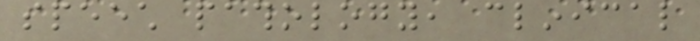speech pathology, clinical
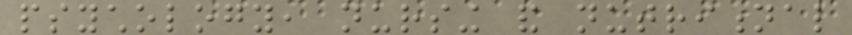psychology, nursing and nutritional
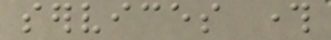services through
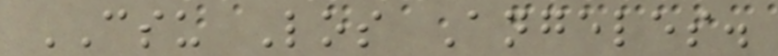CSU Los Angeles.
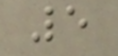5
